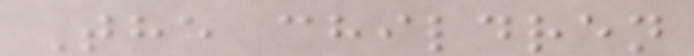The children
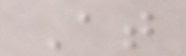At
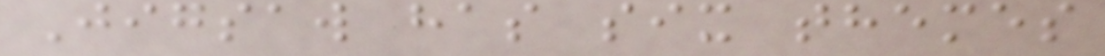Jigsaw has six themes
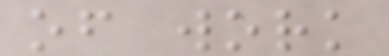of work
